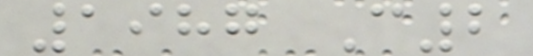1987 C2
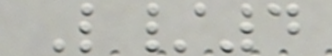L/4
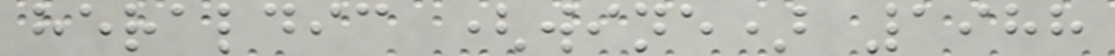heraldic (wine) 1988
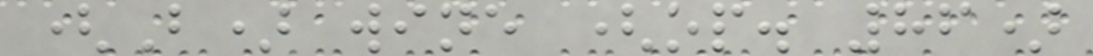(B) wine (op. 86)
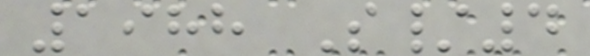1988 S/4
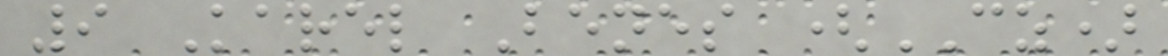9 Karel Benes (CZ)
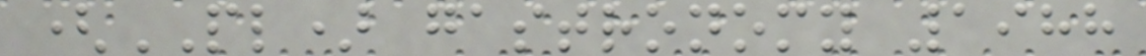(PL) gastronomy 1988
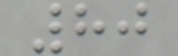80
